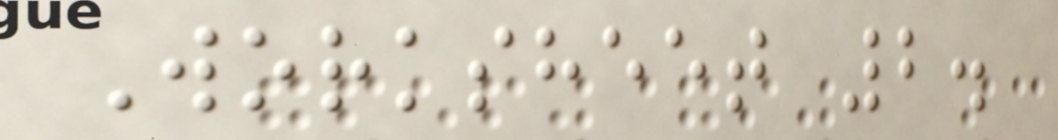Worksheet 2.
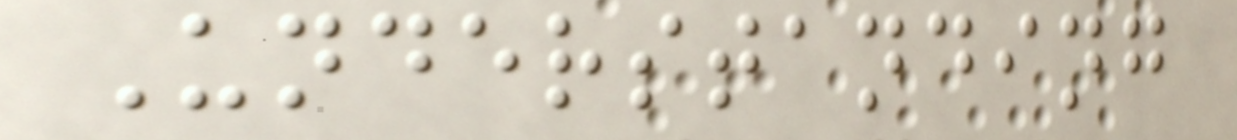Understanding
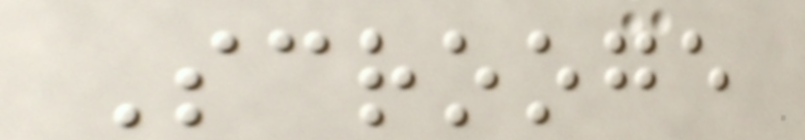Scrooge
